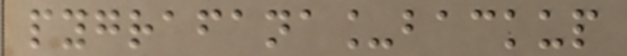pygrafana_backup
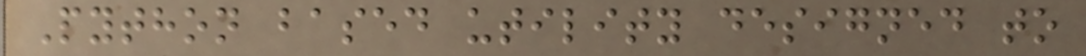Python based utility designed to
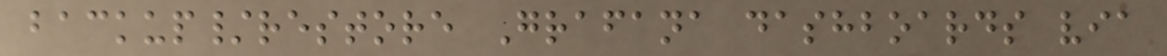backup/restore Grafana dashboards via
